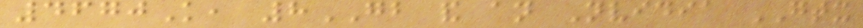4670K, 8GB and an Nvidia GTX
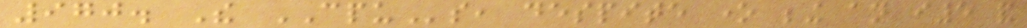970. The CPUs, despite one being an i5 and
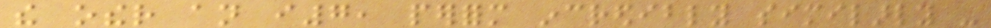the other an i7, perform incredibly similarly -
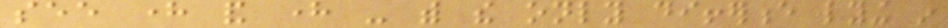see here and here - with the only difference lying in
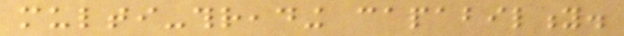multi-threading capability.
